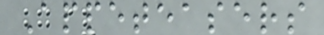Appeteasers
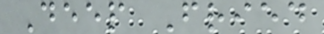Deep Fried
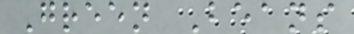Green Beans
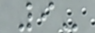9-
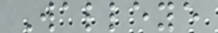Walleye
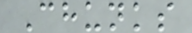Chunks
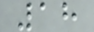18
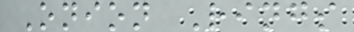Onion Rings
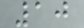10
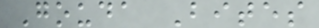Gouda Bites
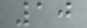10
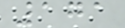171
